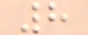8
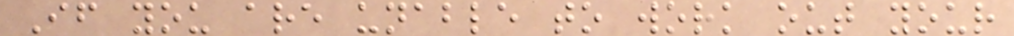If you are unable to work out your
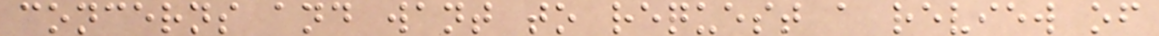concerns and want to request a review of
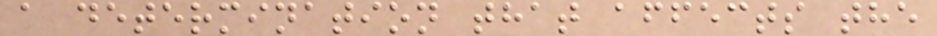a determination that affects the
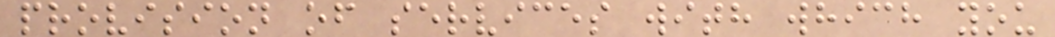provision of services with which you
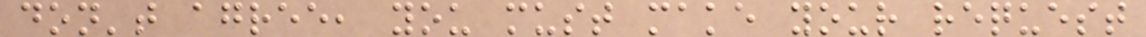don't agree, you must make your request
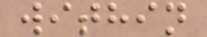within
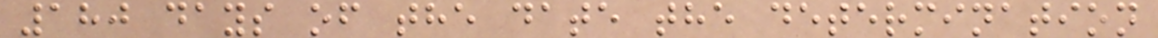180 days of the date the determination
